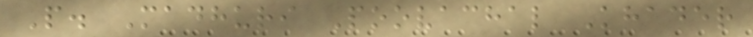P. Madhuri Poovachal Khader
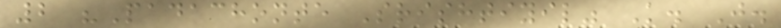2 "Padachonte Srishtiyil" K. J.
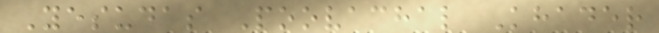Yesudas Poovachal Khader
